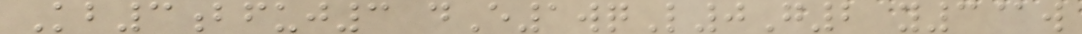Kb3bfuj3 dE1wqL0G2 y3@w
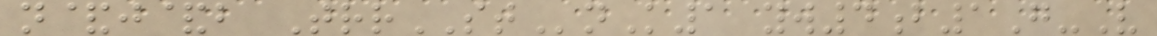n&j&b TrrSTnK1 yw4b1G-V
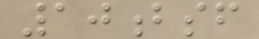10bsf
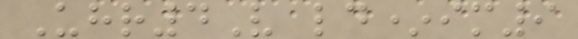Uhr4V ld*im9
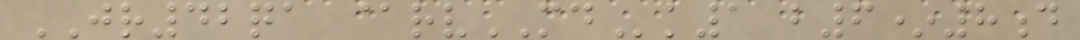JR42qa @rvMDk1 b6*8d
